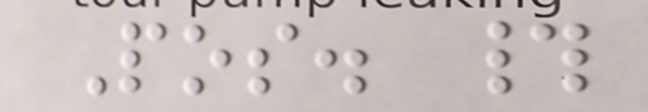Pos. #
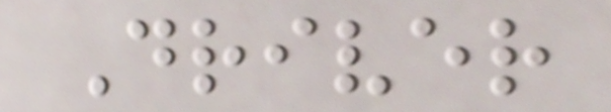Driver
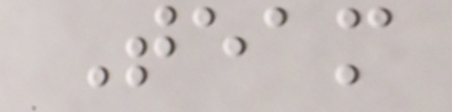Team
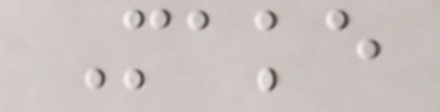Make
